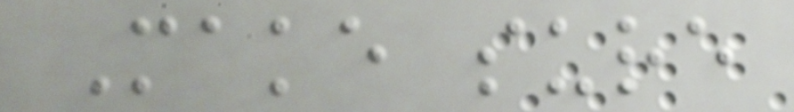Make sure
